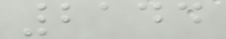2144
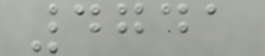4741
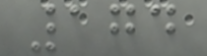174
